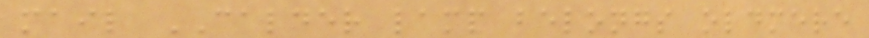mail CALDER lamp belongs oldmere
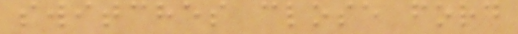switches close ford
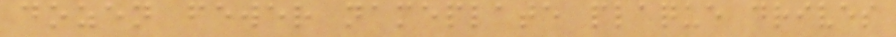dozen fewer nameplate plaque drives
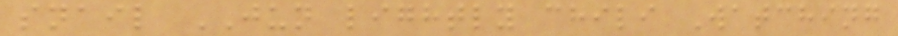snail JUN lightly chili Watching
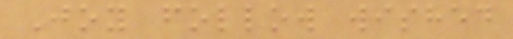Joy follow wished
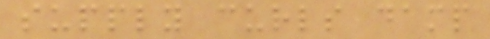supply curls damp
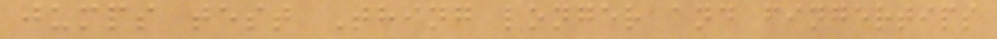jumps test Thing longer and fingertips
